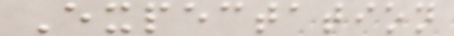Expectation
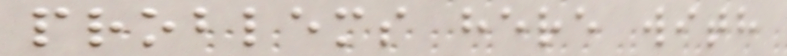problems here with
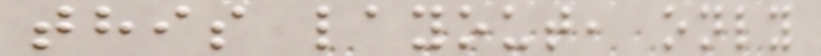this layout, only
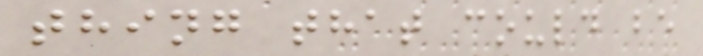thing that could be
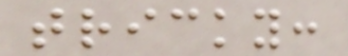tricky:
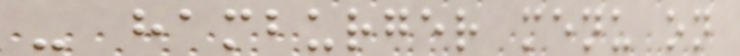- hamburger menu on
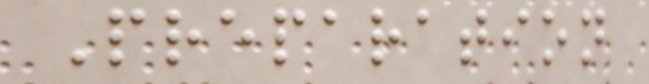Preparation
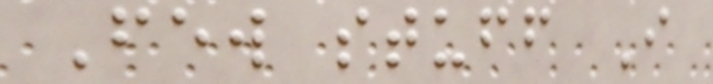Few stuff I
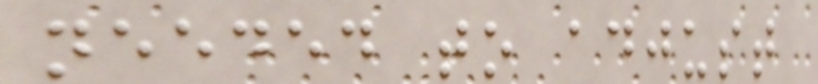needed to adjust
